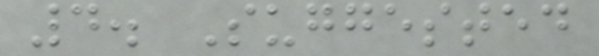4. Suggested
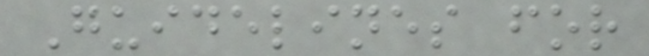Guidelines for
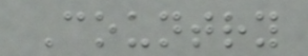Country
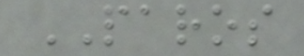PAROS
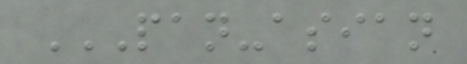PAN-ASIAN
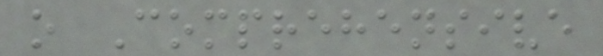o Comprehensive
